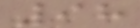98
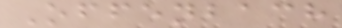Offenbach
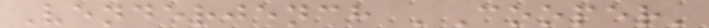Venderjench 'Cooper'
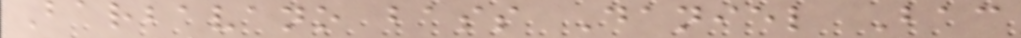Barbavano bass Daniel Bac
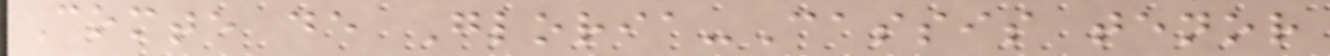Comte de Gloria-Cassis tenor
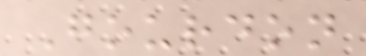Gourdon
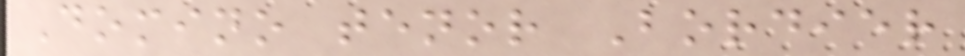Domino tenor Bordier
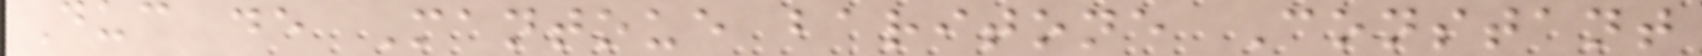Duc de Mantoue baritone Constant
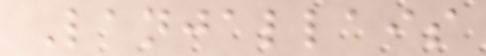Lanjallais
